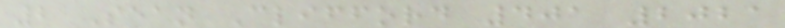2 Sean Clifford 401 2021
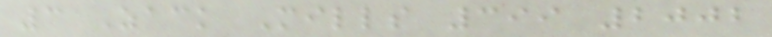3 Zack Mills 399 2002
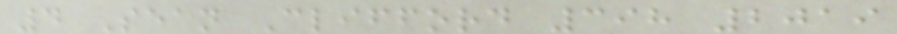4 Sean Clifford 398 2019
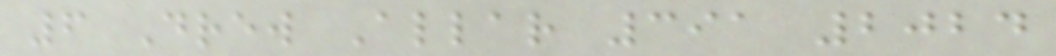6 Drew Allar 391 2024
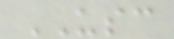USC
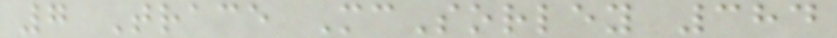7 Trace McSorley 384
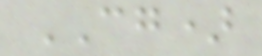CG)
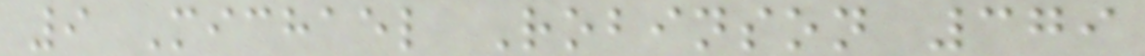9 Michael Robinson 379
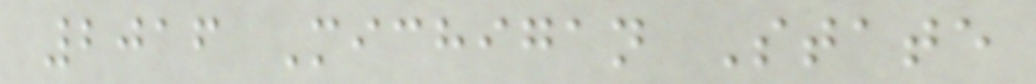2016 Michigan State
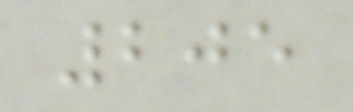205
